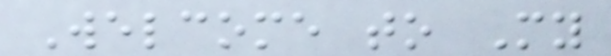Welcome to My
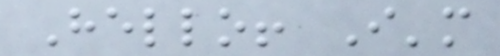Hello! I'm
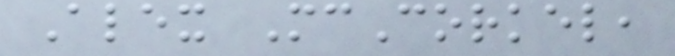Alex McCorkel,
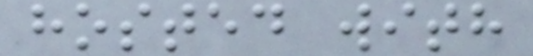hosted with
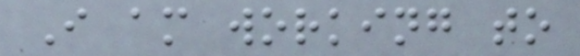I am working to
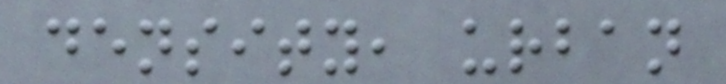density, urban
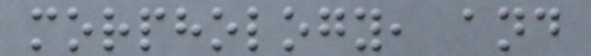morphology, and
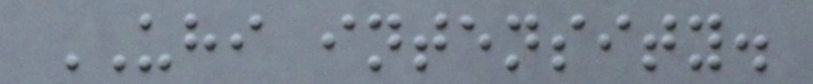UHI intensity.
